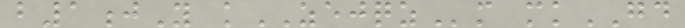b1jY kZEJQZm mkGD
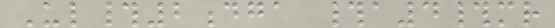Ul#2dga #a4#mr
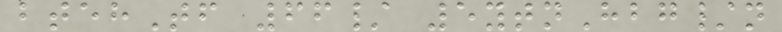btehTf 66/ 5ytnHbg/n
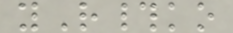yR#ko
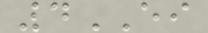4EI
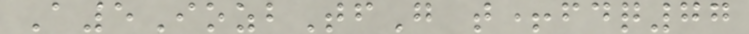A5IozbTfG t+fdq77
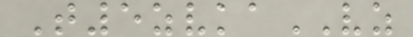T5zvkaVZ
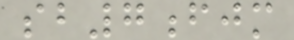sb7fjm
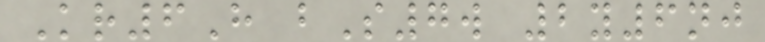Kr6H bS7w 2y6nj
